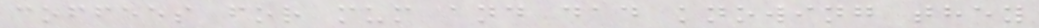coffees for mum and dad knowing they
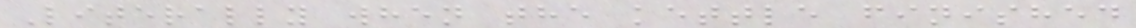Literally when the kettle finished
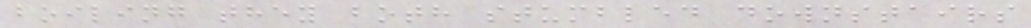boiling they both stumbled downstairs
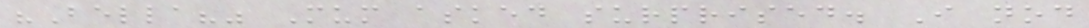"Bella?" Mum asked surprised. I nod
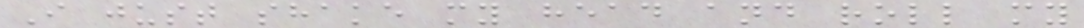I just shake my head and roll my
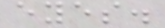eyes.
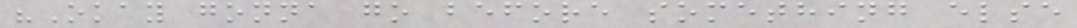"Okay gonna go before something else
